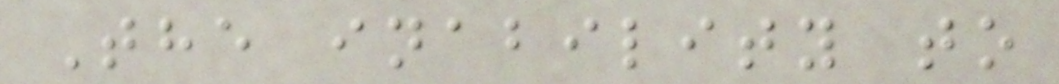The inability to
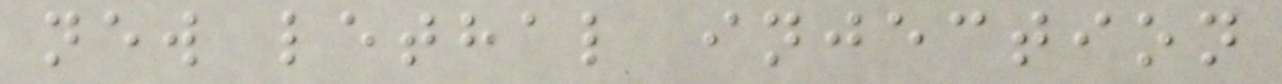new lethal injection
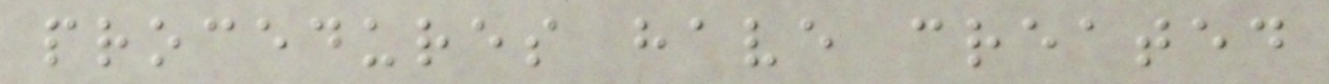procedures have created
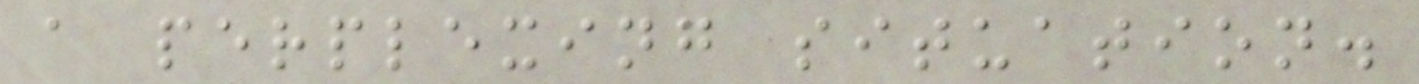a perplexing situation.
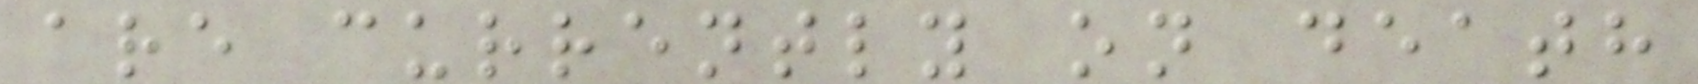are currently on death
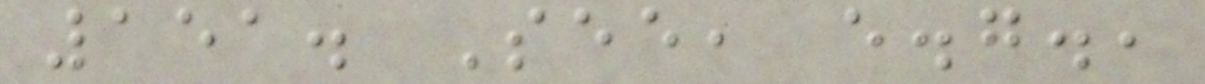151. See, e.g.,
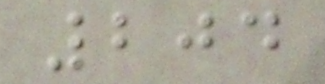204
